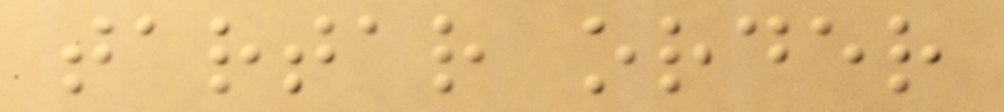tartar order
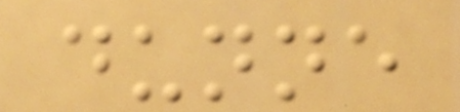dunne
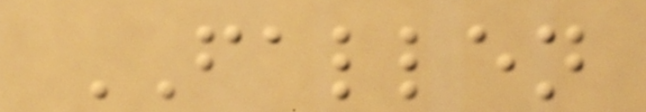FALLEN
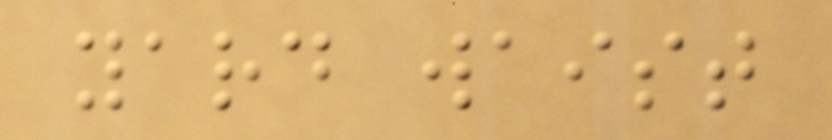yard waist
